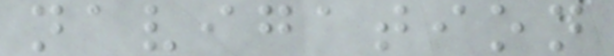navigation
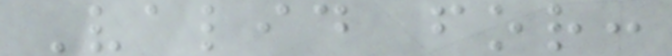Valid for:
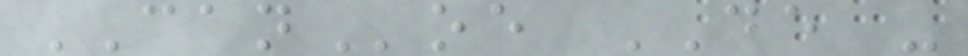CANoe DE -
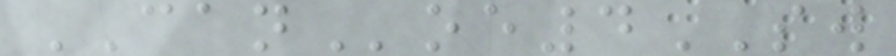CANoe4SW
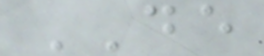DE
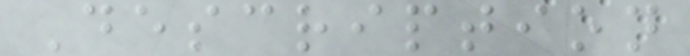Description
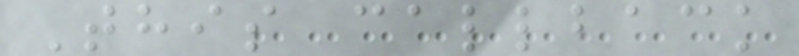This callback
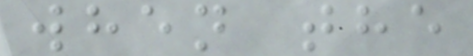when the
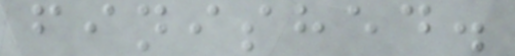finished.
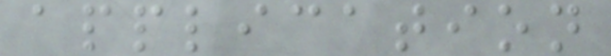application
